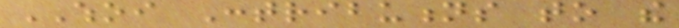WHOI Contributions to the
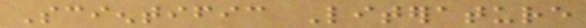Scientific Literature
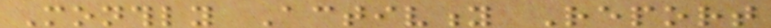Monthly Activity Report
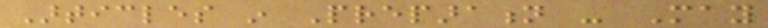Articles in Preparation - May
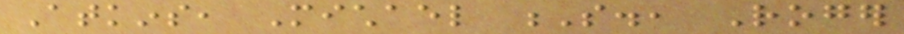Atkins, Michael S., Roger
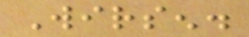Wirsen.
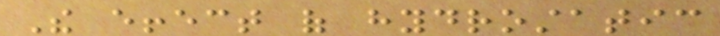The effect of hydrostatic
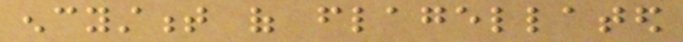encystment of flagellated
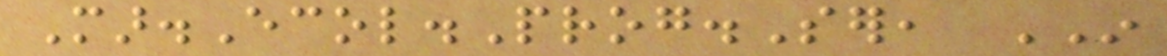Mar.Ecol.Prog.Ser, IN
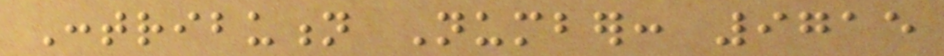Contribution Number: 9715
